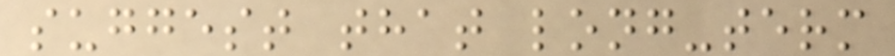suggest that long-term
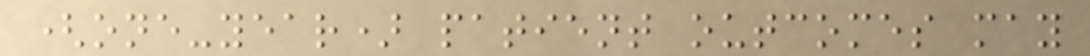(one-year) patient outcomes may
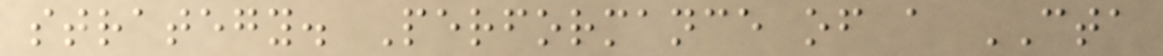strategy. Performance of a CTA
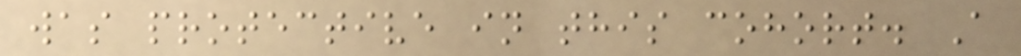was protective in this cohort. A
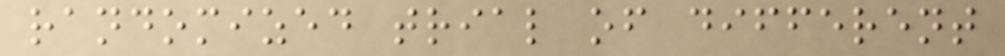randomized trial of different
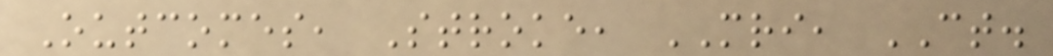Outcomes, Stroke, MRI, CT.
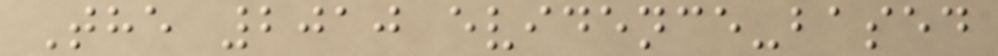The 2010 evidence-based
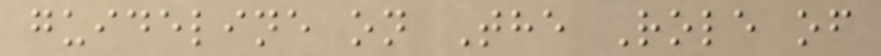guideline on The Role of
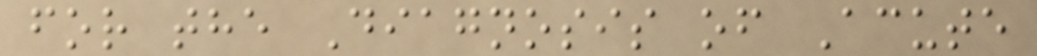for the Diagnosis of Acute
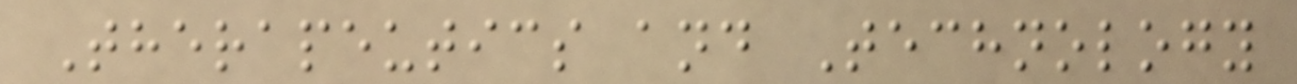Therapeutics and Technology
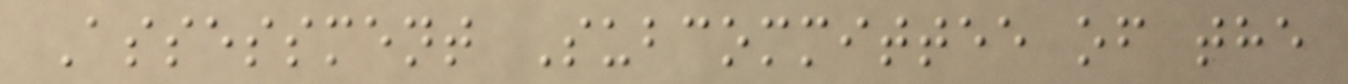Assessment Subcommittee of the
